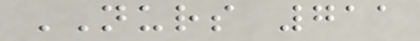NURS 711
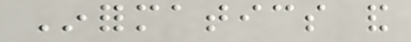Informatics and
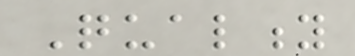Quality
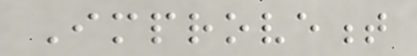Improvement
